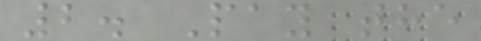2. Pay the
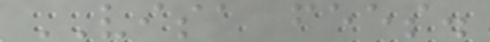VISA fees.
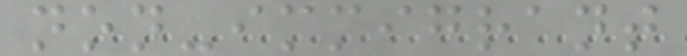non-immigrant
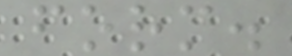form.
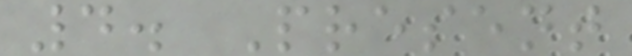4. Present
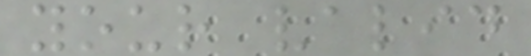your valid
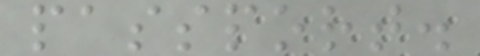passport.
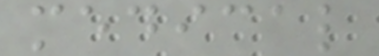medical
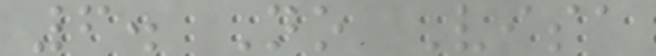6. No Visa
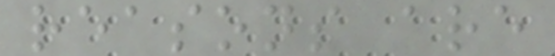reasons are
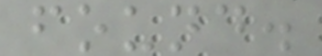found.
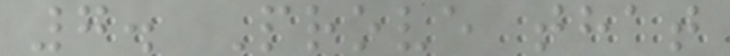7. Prove that
